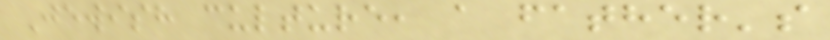Jewish culture, a father's
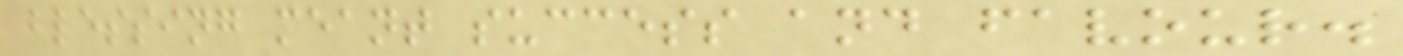blessing meant success and favour.
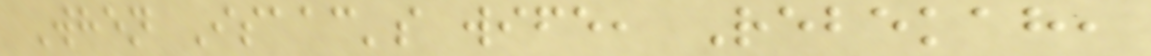When Isaac's wife, Rebekah,
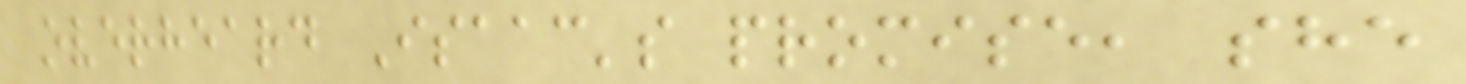overheard Isaac's promise, she
